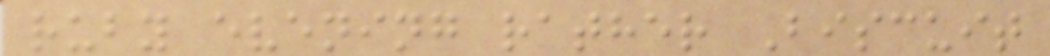ruby evening rather Biscuit
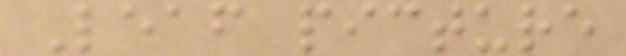Leaf picture
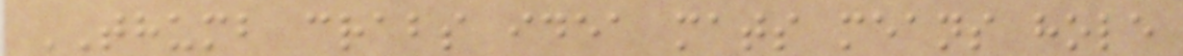THUMB crabs idea mats means hole
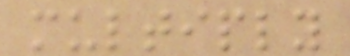multiply
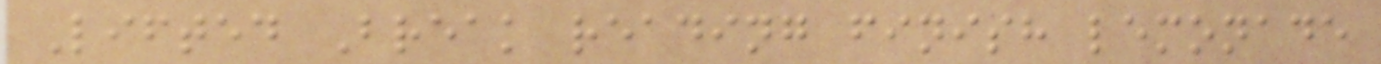Lifted Break reading finish lemonade
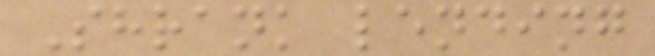Shrank lending
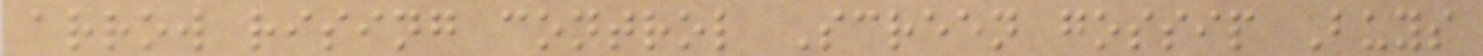arrow rising control Screen gossip Buys
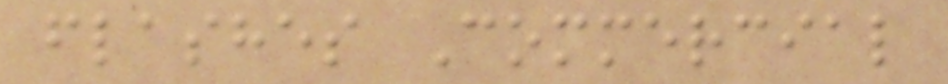flashes Commercial
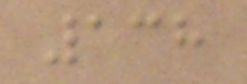138
